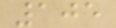105
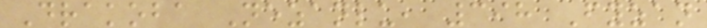Drakoba Nezanlu, 398 Fyzan
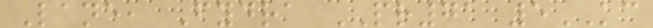Lane, Fydra PR71 5KC
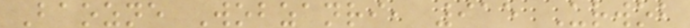Baozne Wobzanri, 915 Urwob
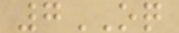7OQ
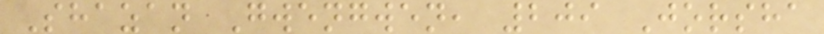Shazan Gwengwen, 209 Jorsha
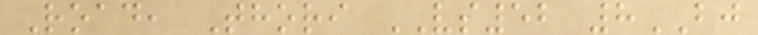Road, Thori VS52 8BJ
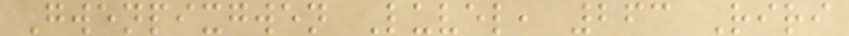Gwenpixgwen Luvel, 263 Riri
